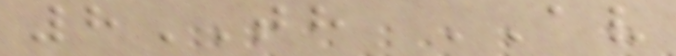8TH AV
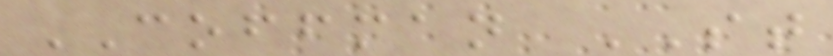COFFMAN ST
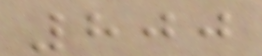800
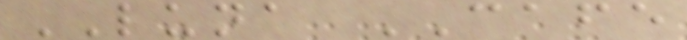LUNA CAFE
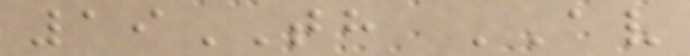19TH AV
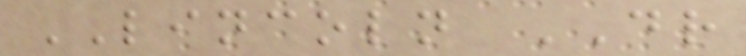LINCOLN DR
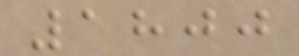1800
